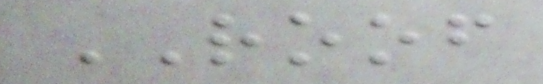ROOF
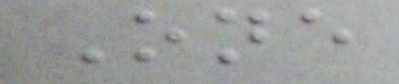One
